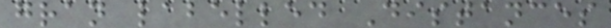gran labelled Distances
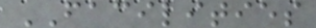FACILITIES
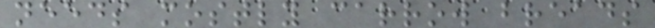needs mostly carrow breads
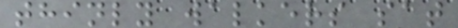thinly walkers sat
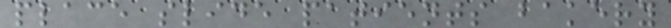place slide patients bakery
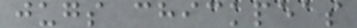jugs chickpeas
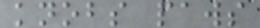knobs paws
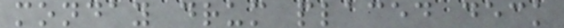monday drum placed deck
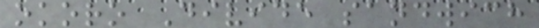okoro Divide sandwich
